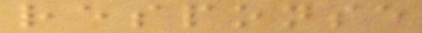response
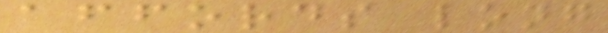affords long
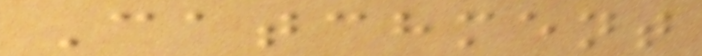Catchment
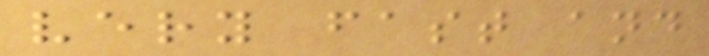very fast and
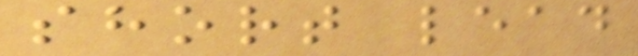short lead
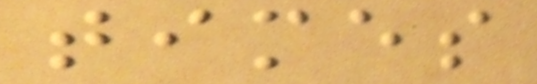times
